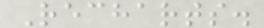Recharts.
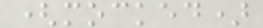(mocked)
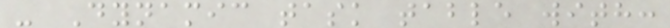- Dynamic task table with:
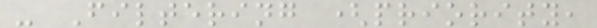- Filtering (priority,
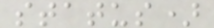status)
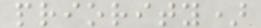priority)
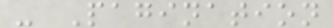- Pagination
